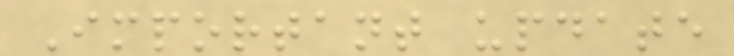Important update
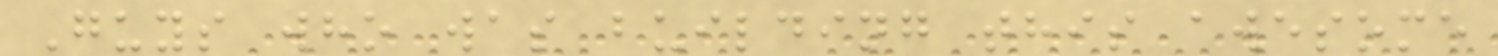Guys who was building this awesome
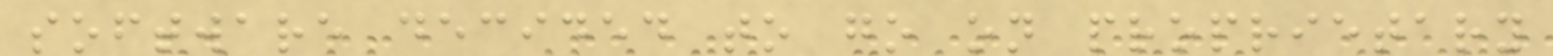software decided to go on proprietary
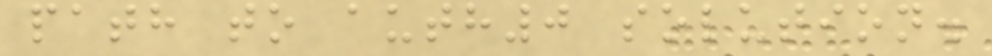path to auth0 solution.
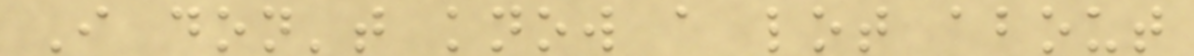I don't know a lot about
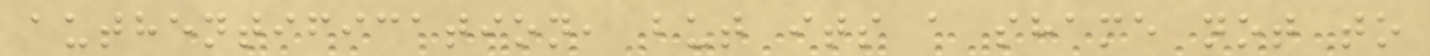authentification, but its a shame not to
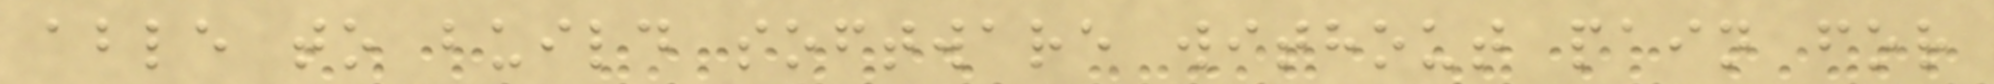able to build software without pain for
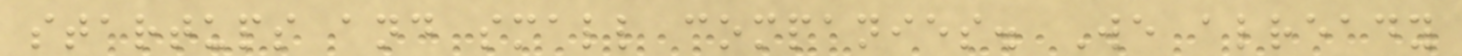startups and small companies. We already
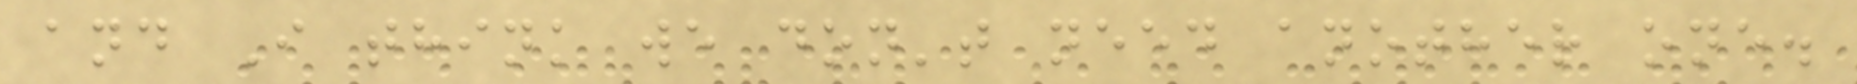and I think we don't need another one.
